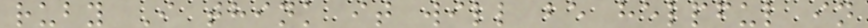ruby I think it will be helpful in
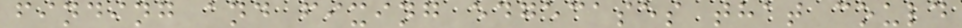finding and fixing edgecases that could
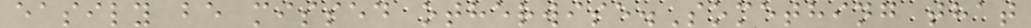easily be missed otherwise.Something that
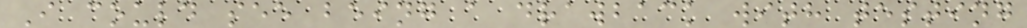I could see being a drawback with testing
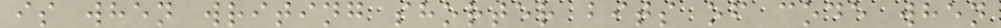is when writing shorter bits of code when
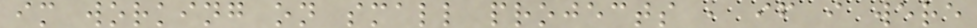im working on small projects , if i were
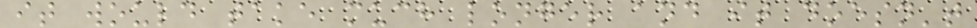it would take much longer and it doesn't
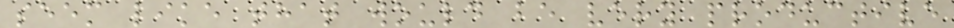seem like that would be very productive
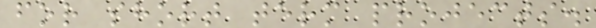for short term projects.
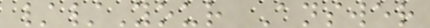//Your Answer
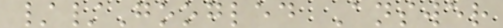//Googled Answer
